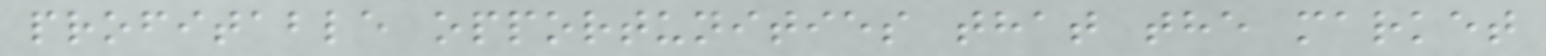profitable opportunities that the market
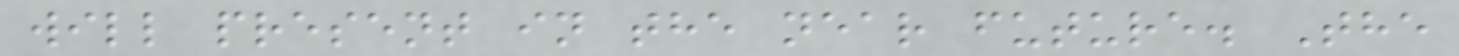will present in the near future. The
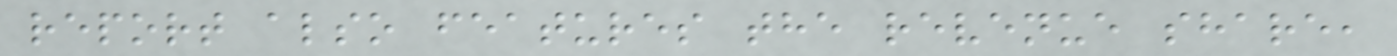report also features the revenue share,
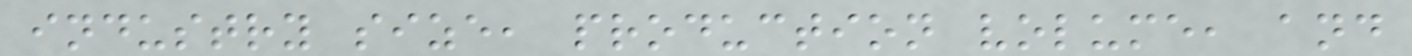industry size, production volume, and
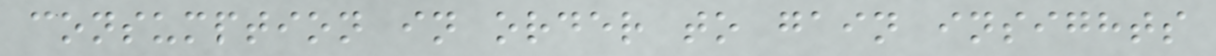consumption in order to gain insights
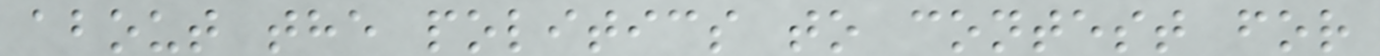about the politics to contest for
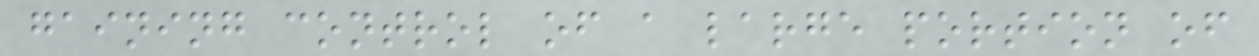gaining control of a large portion of
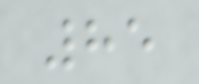85
